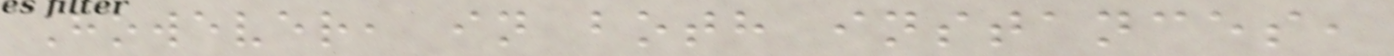However, in both instances,
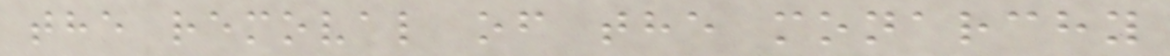the removal of the monarchy
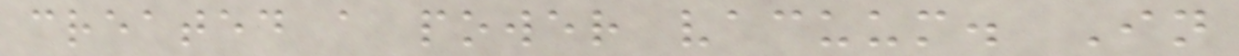created a power vacuum. In
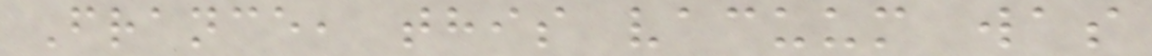France, this vacuum was
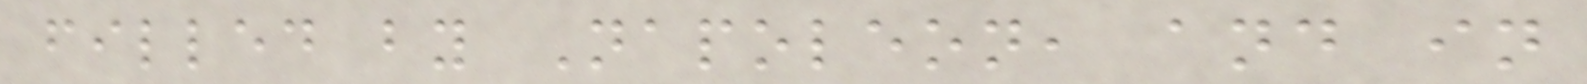filled by Napoleon, and in
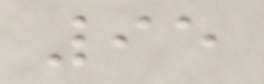95
